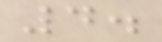4.
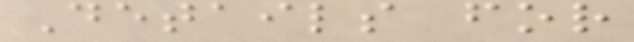Details for
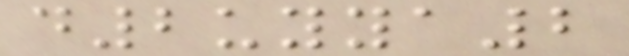d2uyya2
